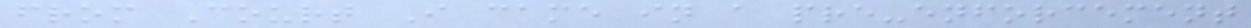from Court I came in a pre-enforcement
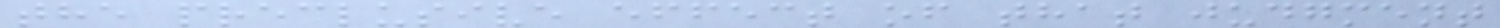the preclusive effect of that judgment
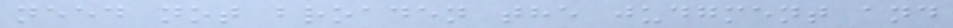need not broaden the judgment and
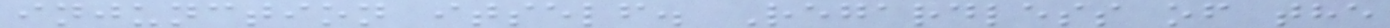injunction itself. Regardless of the
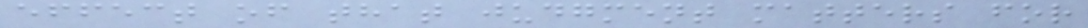effect of that judgment matters for
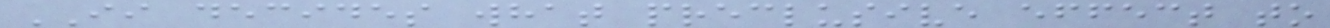II decides what preclusive effect to
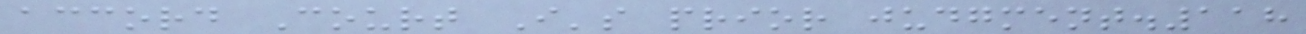accord Court I's prior judgment.118
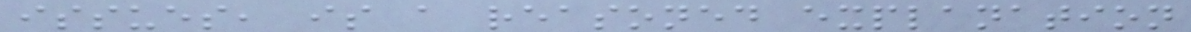issues, is a reasoned explanation
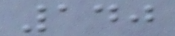140
